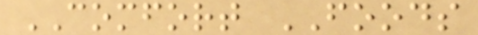COMFORT FOODS
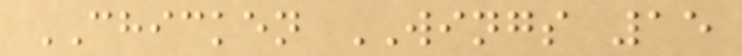CHICKEN WINGS 15
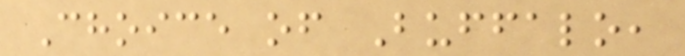Choice of Buffalo,
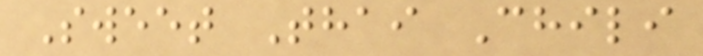Sweet Thai Chili
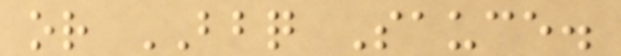or BBQ Sauce.
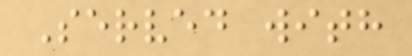Served with
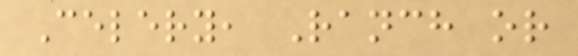Celery, Ranch or
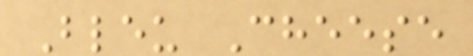Bleu Cheese
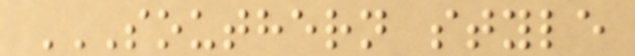SOUTHERN STYLE
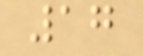17
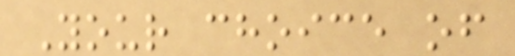Your choice of
